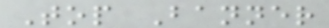Top Banner
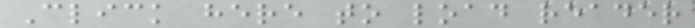Click here to load reader
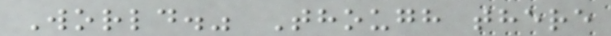World." Though there
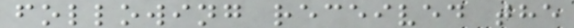following received the
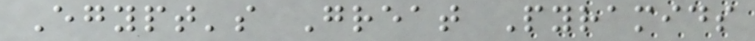Egypt's Great Pyramids
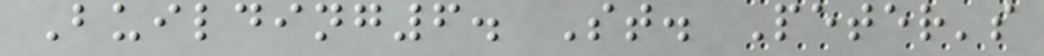Building6. St. Peter's
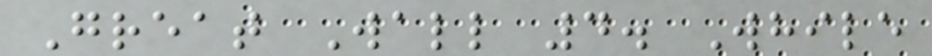Great Wall 4. While
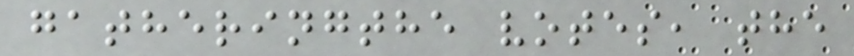gatheringthe votes, the
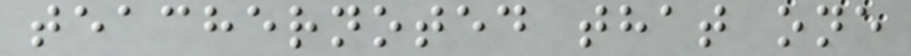teachernoted that one
